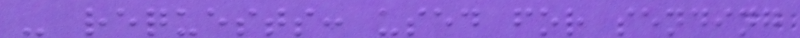- requests: used for sending
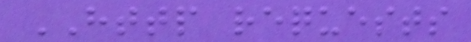HTTP requests
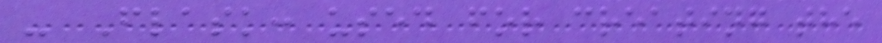- Flask: used for creating the
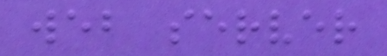web server
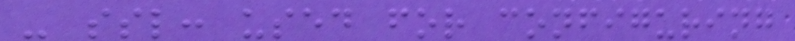- ssl: used for configuring
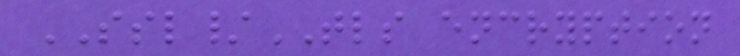SSL/TLS encryption
